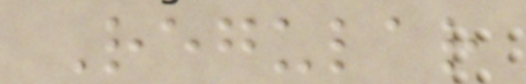Regular
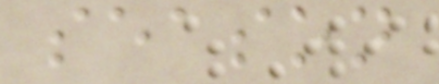season
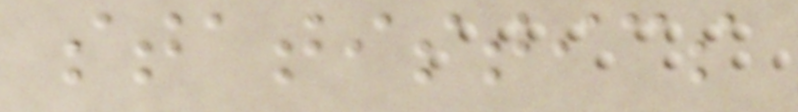statistics
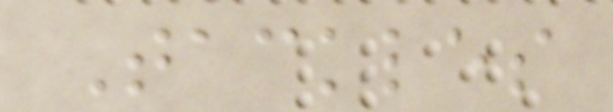Tackles
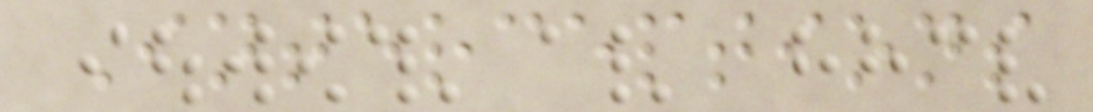Interceptions
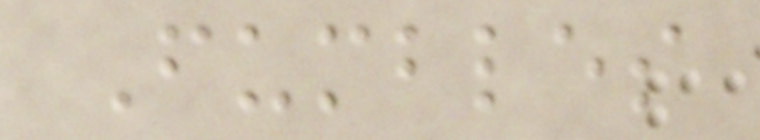Fumbles
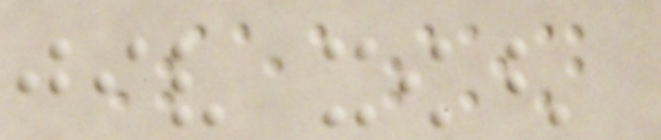Season
